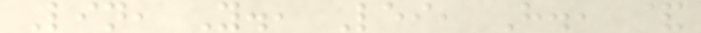Lin, Y., Lei, H., &
